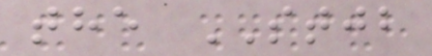the STJB
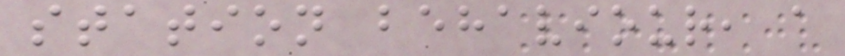station behaviour, a
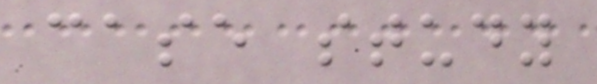case study
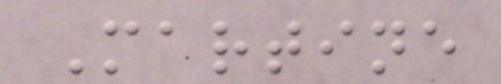Martine
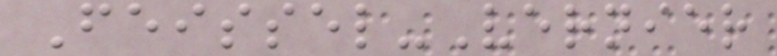Feissel-Vernier
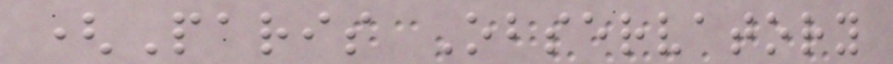(Paris Observatory
